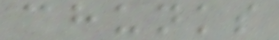chunks
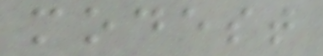modest
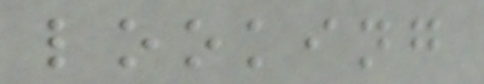looking
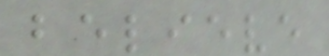believe
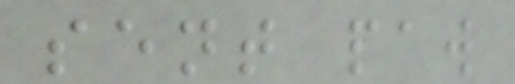sent paw
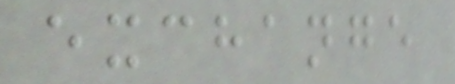exchange
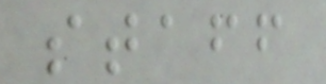staff
